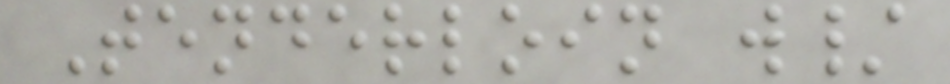Tenderloin w/
